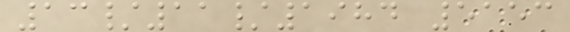13/11/1984 5153
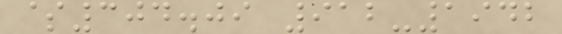$304.09 912-1942
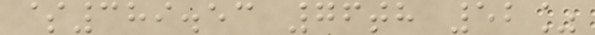$389.53 76th 52%
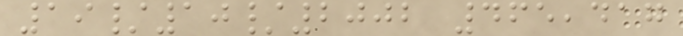19/10/2002 465,417
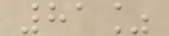81%
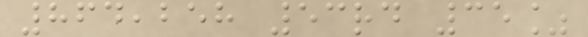864,258 53rd 35%
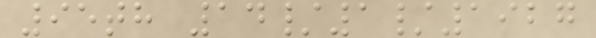95th 14/1/1927
